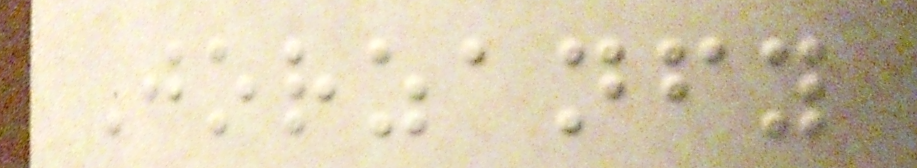Jorzanfy
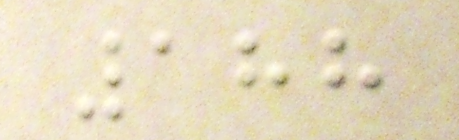188
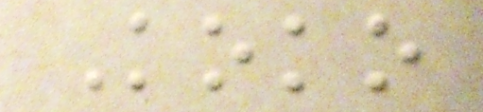Koko
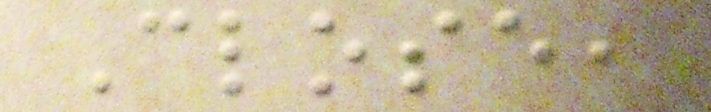Close,
